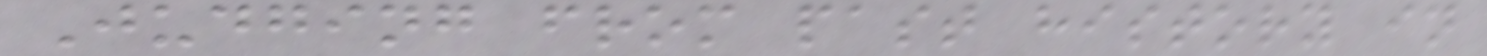Judging from past history in
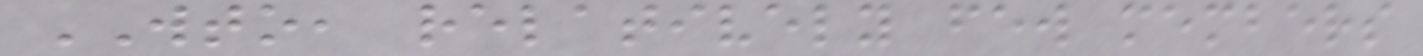WTO, relatively few members
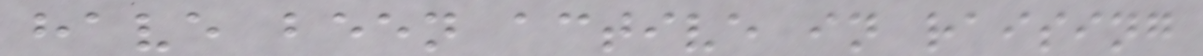have been active in raising
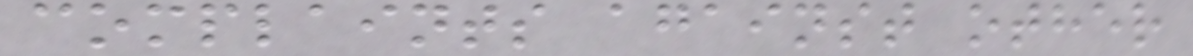complaints against other
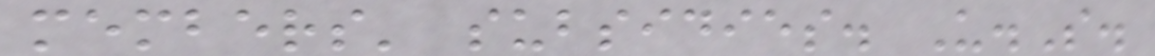members' subsidies. U.S.
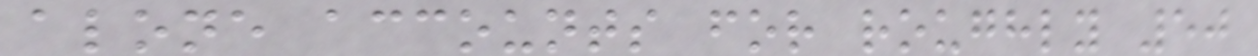alone accounts for roughly 50
